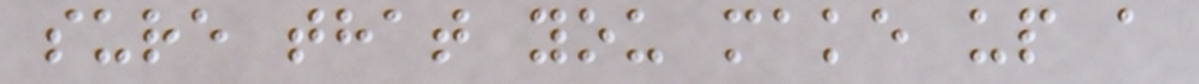sure that you make up a
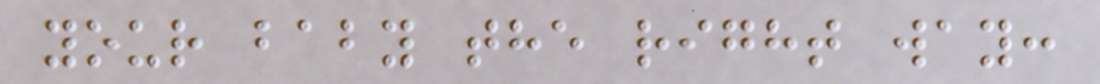your baby the right way:
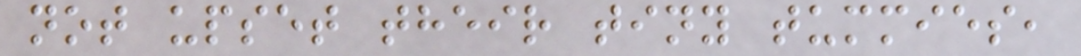not upset their tiny tummies,
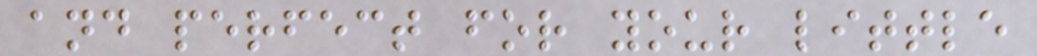and perfect for your little
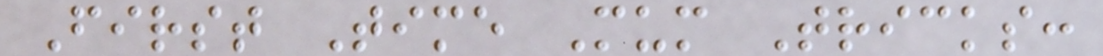First Time Mum Tricks:
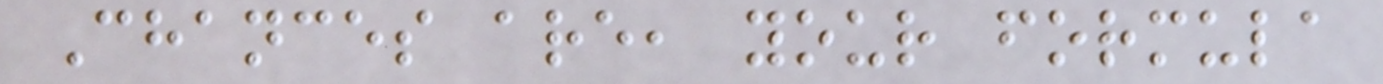Chances are, your formula
